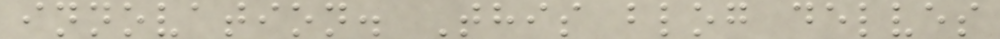innovation. This blog delves
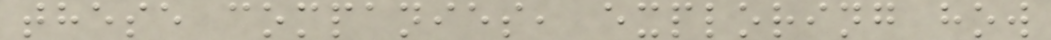these companies, exploring how
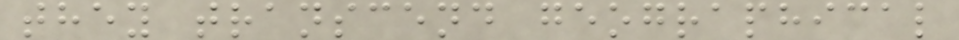they transcend geographical
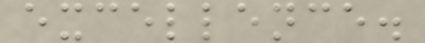excellence.
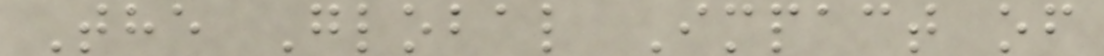The Global Impact of
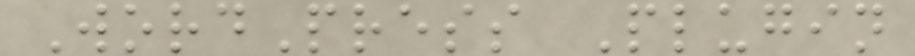WordPress Plugin
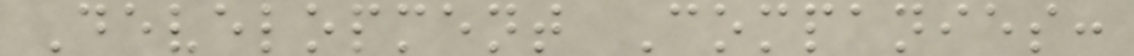Development Companies:
